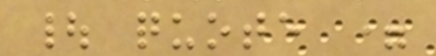| quote =
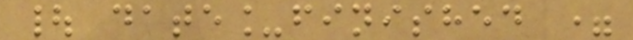| date_finished =
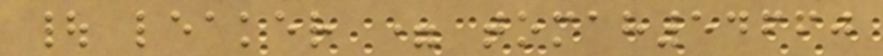| leaker = tomah54660
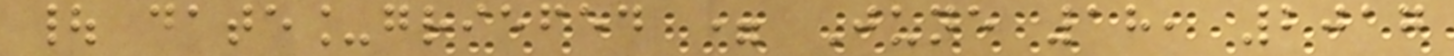| date_griefed = June 18, 2017
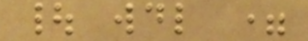| wdl =
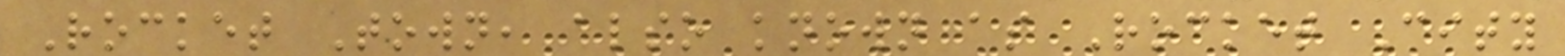Rocket Town, also known as Rocket City
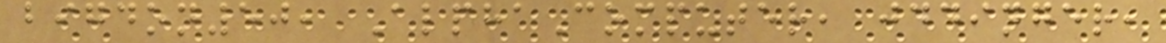bigdon50, AlphaComputer, jddinger,
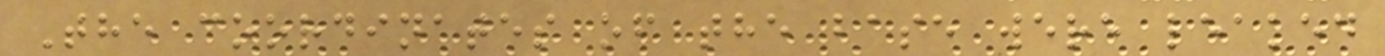The coordinates of the base were leaked
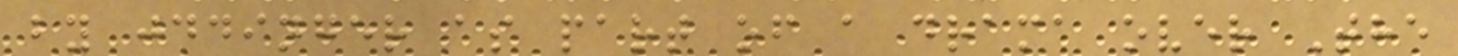by jddinger as part of a drama over The
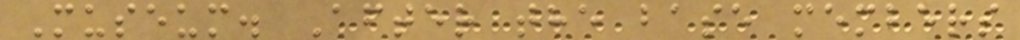Museum. After the base members
